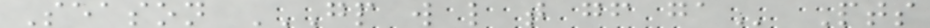Season GP W L T GF GA Pts
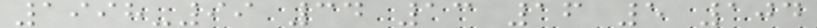1998-99 34 13 16 5 104
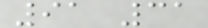91 31
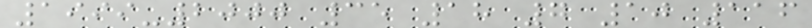1999-2000 35 18 7 10 116
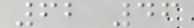62 46
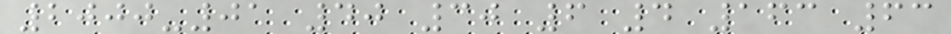2000-01 40 30 6 4 163 63
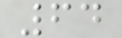64
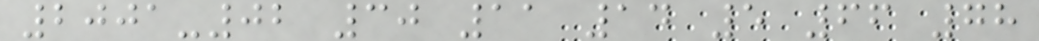2001-02 30 11 14 5 66 78
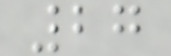27
